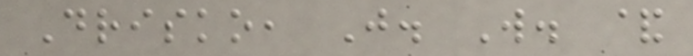Drisko, J. W. &
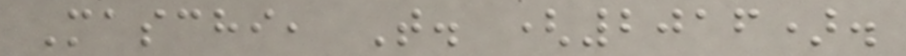Maschi, T. (2016).
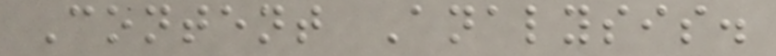Content Analysis.
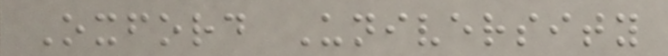Oxford University
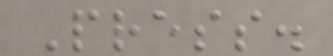Press.
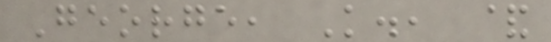George, K., &
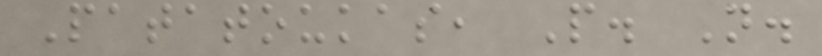Patatoukas, P. N.
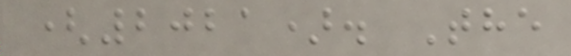(2021). The
